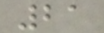21
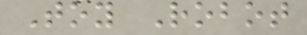Toy Robot
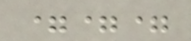===
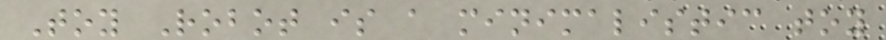Toy Robot is a minimalistic toy
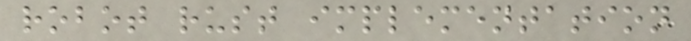robot rust implementation
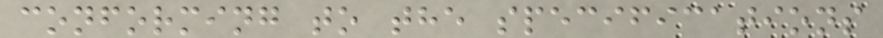conforming to the specifications
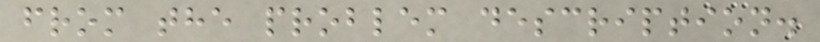from the problem description.
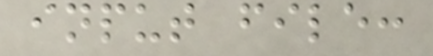input file:
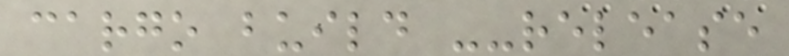cargo build --release
